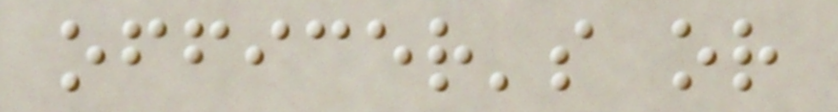officer's or
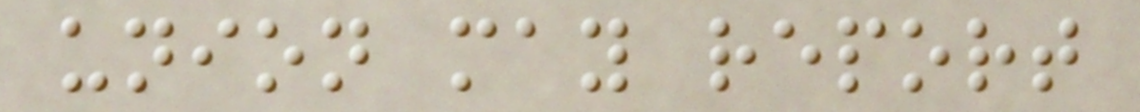union may report
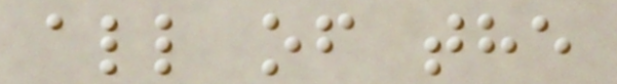all of the
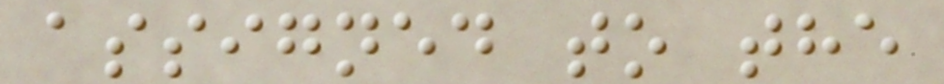assigned to the
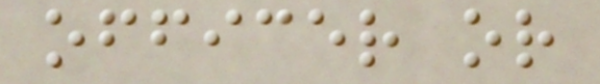officer or
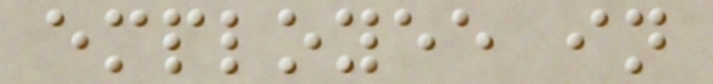employee in
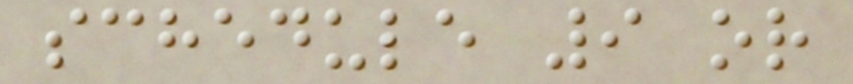schedule 9 or
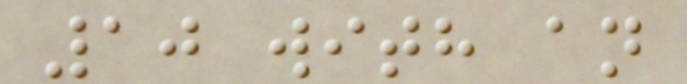10 with an
